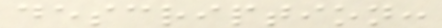description:
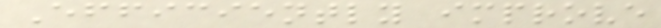Efficiently improve
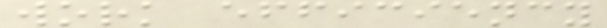work efficiency
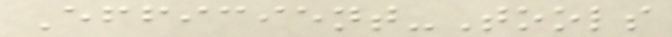Efficient-Tools
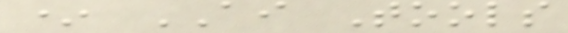* AI Tools
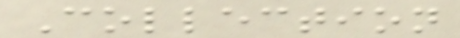Collection
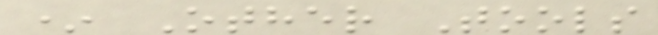* Other Tools
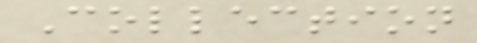Collection
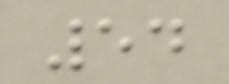54
